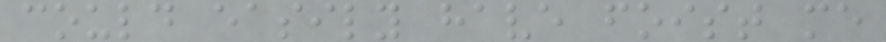could easily have foist me
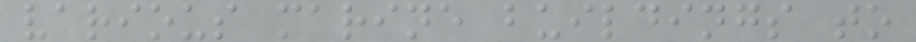various marine buildings to
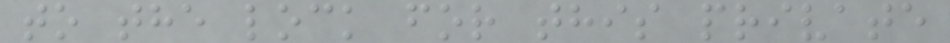to the lock for this private
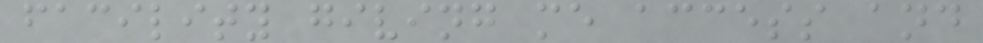facility giving me access and
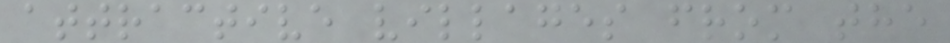attractive villages from the
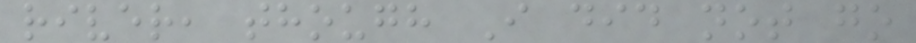river, though I did not go
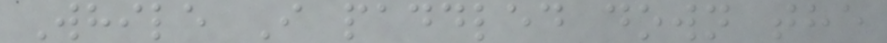While I paddled down the
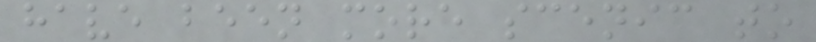have been more scenic to
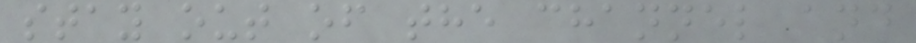stay out of the channel and
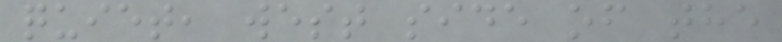quiet, west side of the
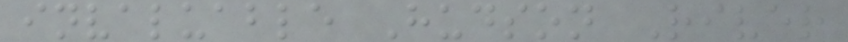invaluable Hudson River
